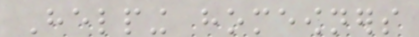Helping homeowners
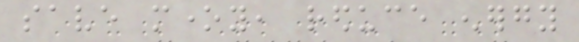save money, reduce energy
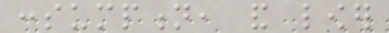consumption, and lower
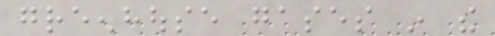greenhouse gases in the
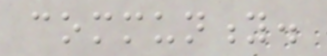community.
